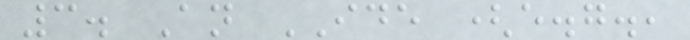3. An IDE (e.g.,
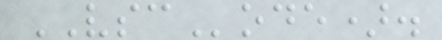VSCode).
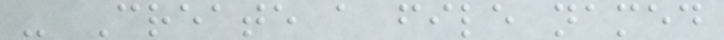- Create a file named
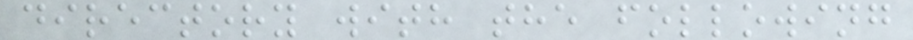directory with the following
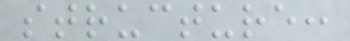structure:
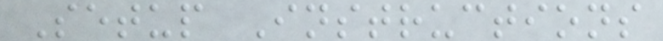Setup Instructions
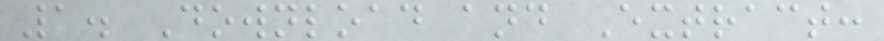1. Download and Extract:
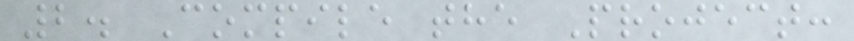2. Compile the Project:
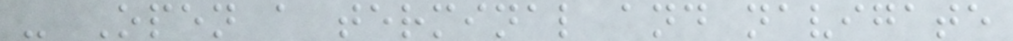- Open a terminal and navigate
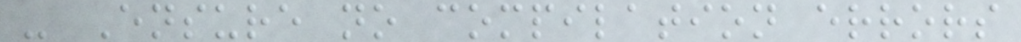- Ensure no compilation errors
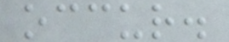occur.
